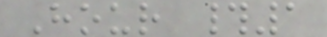Hour #1
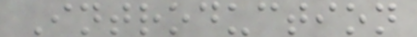Introduction
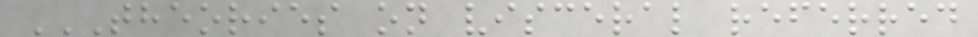THEORIES ON VISCERAL REFERRED
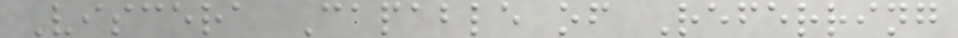Viscera Capable of Referring
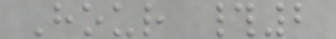Hour #2
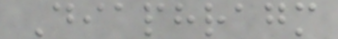Diaphragm
